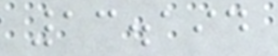13.194
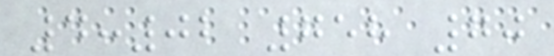4:02 758 70
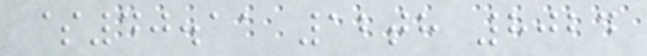$40.11 12th 8024
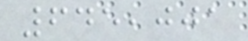645,001
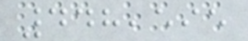448,595
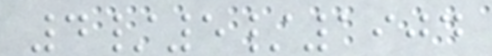4/5/1904
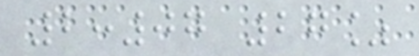2:07 27%
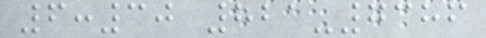6:30 821-7386
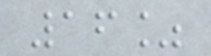16%
